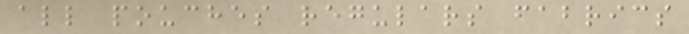all pouches regulars fabrics
